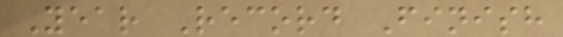Year Record Finish
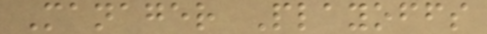Manager Playoffs
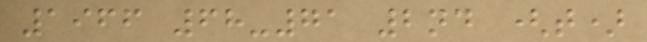1966 68-71 2nd (t)
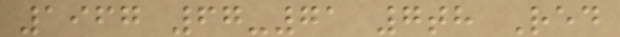1967 67-71 7th Red
